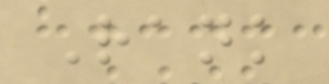Rank
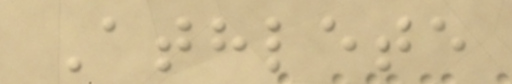Athlete
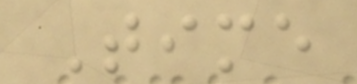Time
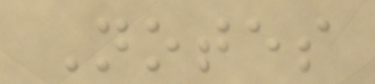Notes
